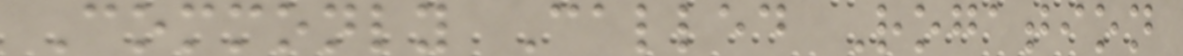Commonly Called Rogation
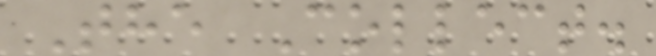The Collect.
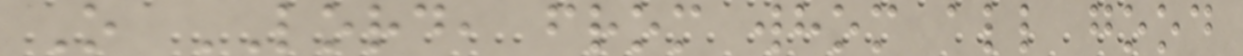O LORD, from whom all good
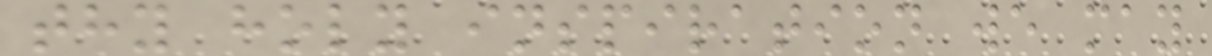thy holy inspiration we may
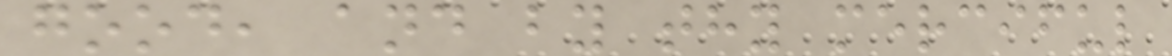good, and by thy merciful
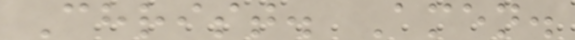Christ. Amen.
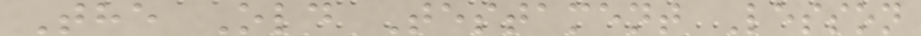The Old Testament Lesson
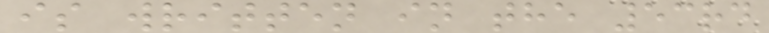is written in the 53rd
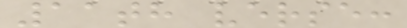11th verse:
